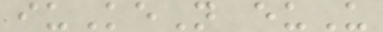iuKeN euU
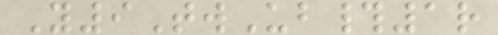Y9TwUb#1r
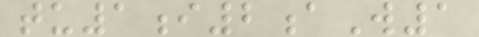tu1i2aW1
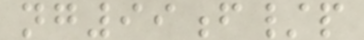ng99f/p
